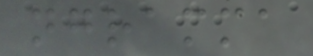ngramma
